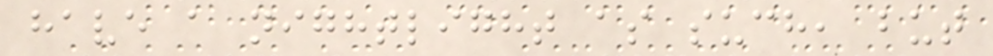have a nightlight as such, but
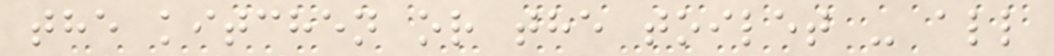the kitchen or the toilet - all
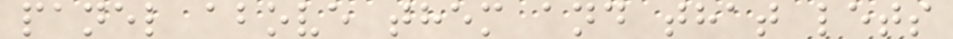panel above them and that lets
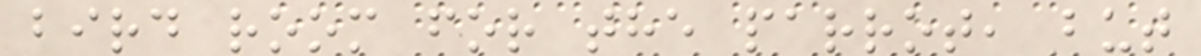bird room for the parrot, but
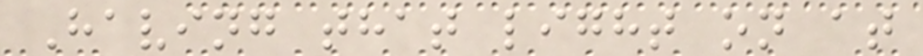Having that light on at
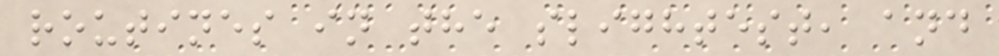routines in the slightest, and
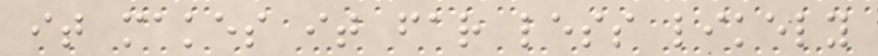it makes it far less likely
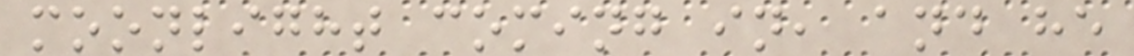moonlight coming in, and he
